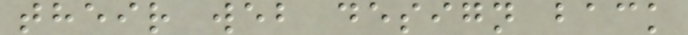their web design back
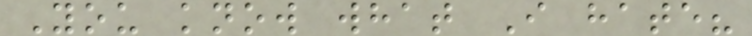You know what I hate?
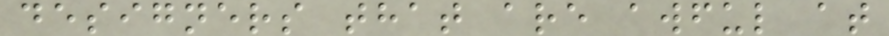designers that are awful at
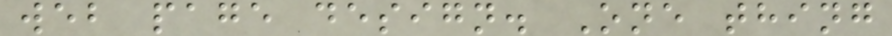web page design. One thing
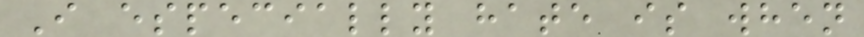I especially hate is when
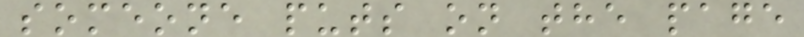someone puts on the page
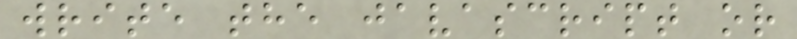write the javascript or
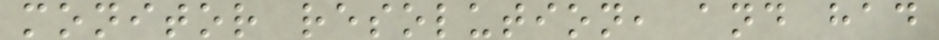monitor resolution, and had
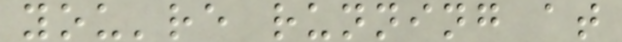you're running at
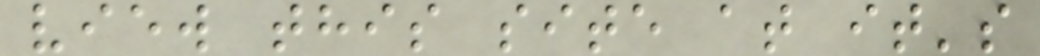view this site at it's
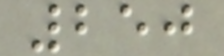250
